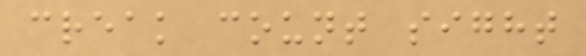creak count sight
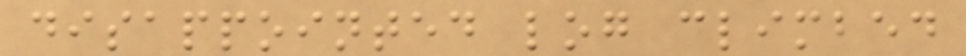disappointed log climbed
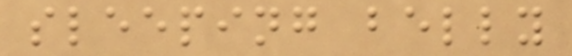sleeping belly
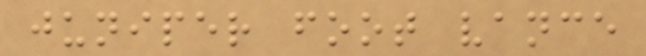juniper foot vance
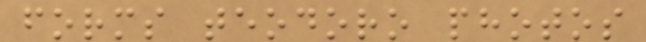forms teodoro photos
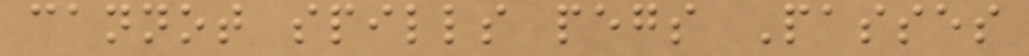cannot spills pegs Passes
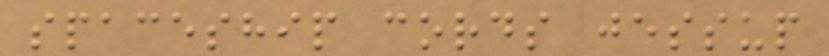spaceship cords jessup
